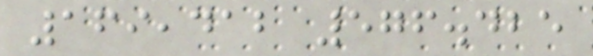169,412 576.425
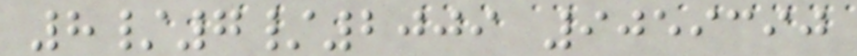8/7/2009 9059390
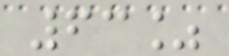63%
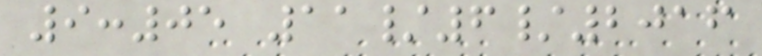9:05 11/6/2016
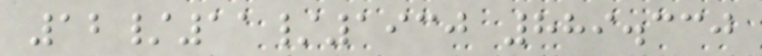12/11/1930 889.330
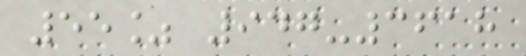55% 947-3618
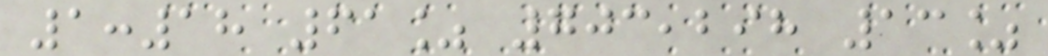1:18 61% 703,298 13%
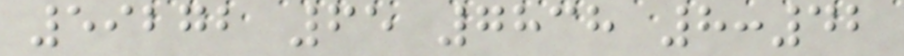59272 65 7838 8:42
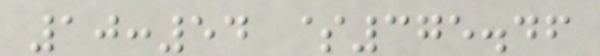10:54 $375.46
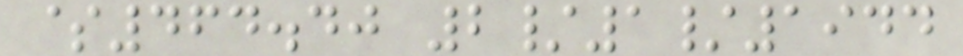$464.40 2/1/1944
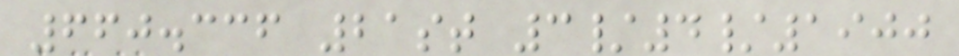660.336 21st 3/4/1900
